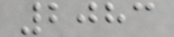2083
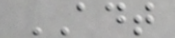ADT
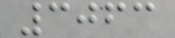3063
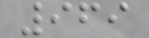969
